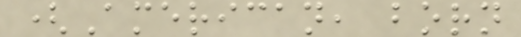(American, born
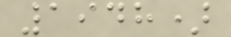1948)
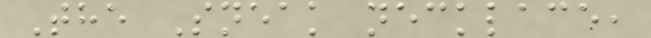The Sneak necklace,
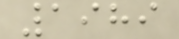1989
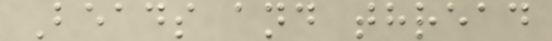Beads and thread
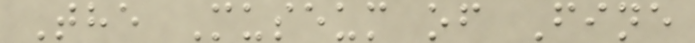The Museum of Fine
